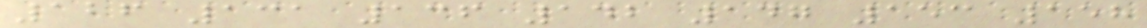126 131 136 142 147 153 158
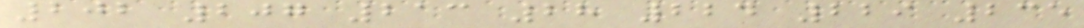202 207 213 28 224 229 235
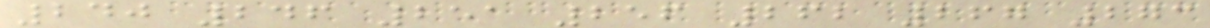240 246 251 256 262 267 273
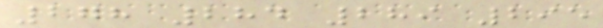278 284 289 295
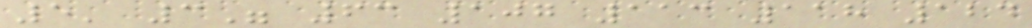5' 3" 63 107 113 118 124
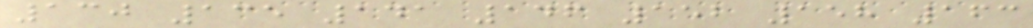130 135 141 146 152 158 163
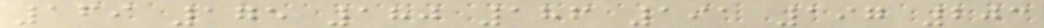169 175 180 186 191 197 203
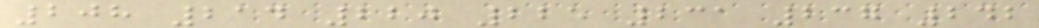208 214 220 225 231 237 242
